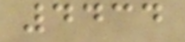4434
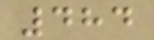484
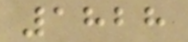1828
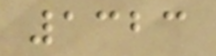1323
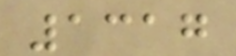1317
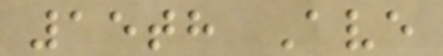15th Ave
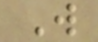W
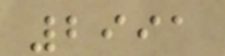2991
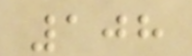108
